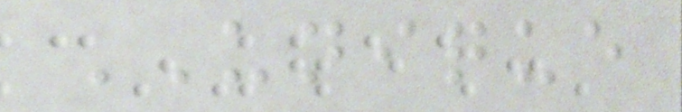UNIQUE
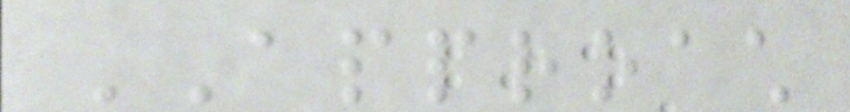APPROACH
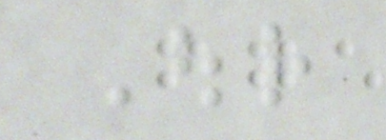Our
